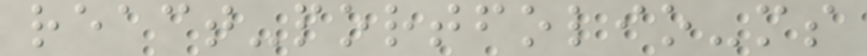react-portfolio-ms
